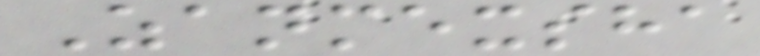Zanmexsha
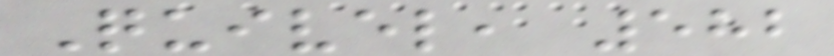Quivel, 582
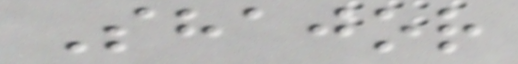Shajor
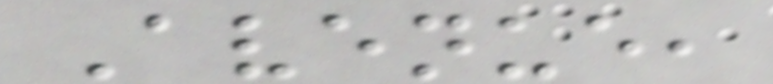Avenue,
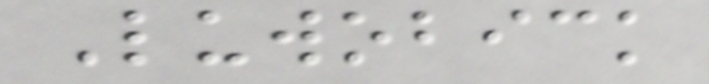Luwobick
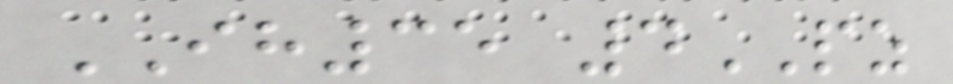IH35 4PZ
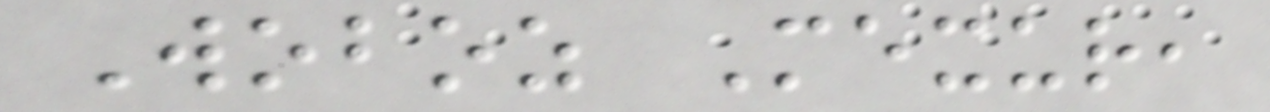Woboz Mexur,
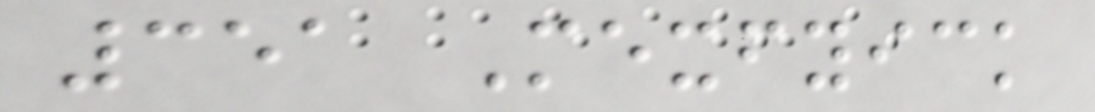351 Mexfyick
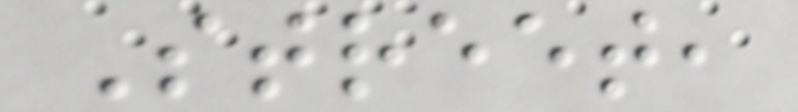Street,
